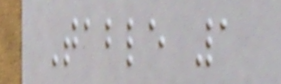Table 1
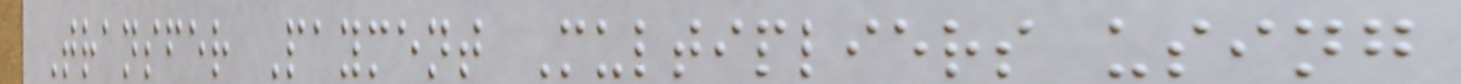Transfer Payment Multipliers using
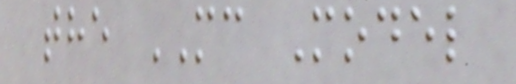the MC Model
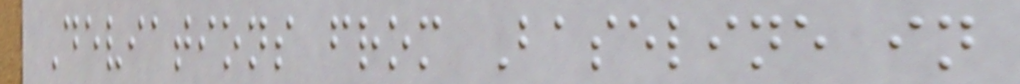Deviations from Baseline in
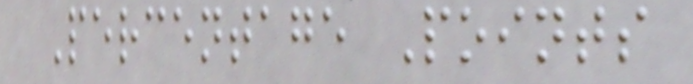Percentage Points
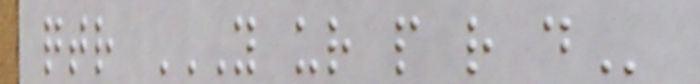qtr Y UR P R D
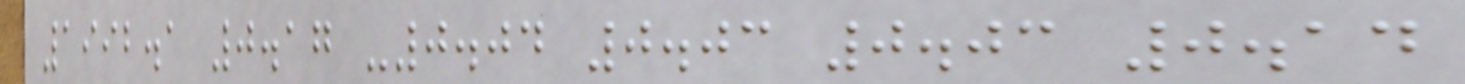1992.1 0.17 -0.04 0.03 0.03 0.14
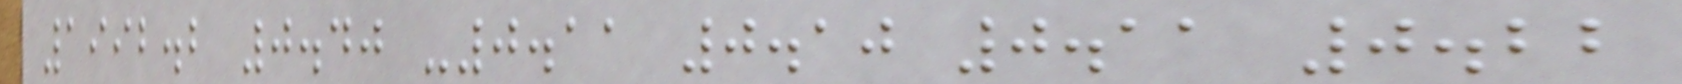1992.2 0.40 -0.11 0.10 0.11 0.22
